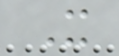X
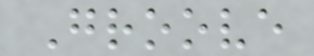Groove
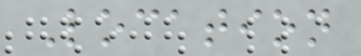Location
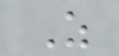Z
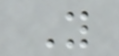Y
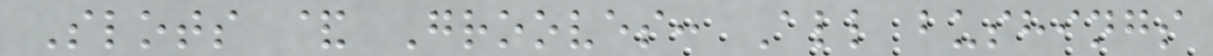Slots & Grooves: All bushings
